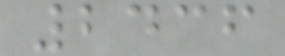2436
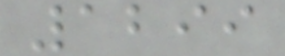1299
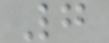7
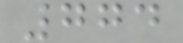774
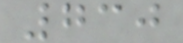730
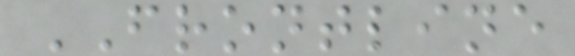FRONTLINE
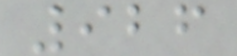926
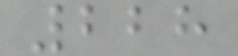228
